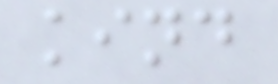kind
